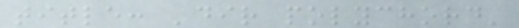title: 'dir polychord'
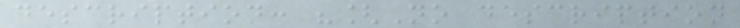description: "[No description
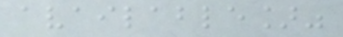available]"
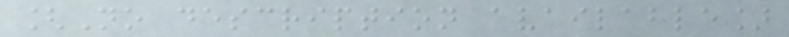[No description available]
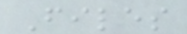Files
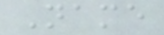Name
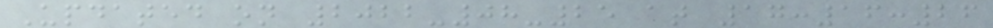Updated on 2022-08-25 at 17:16:26
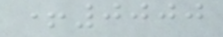+0000
